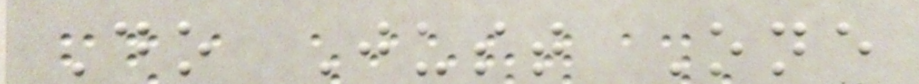Do Just One
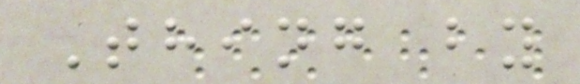Thing by
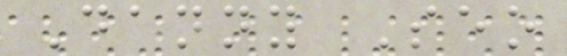Danny Seo
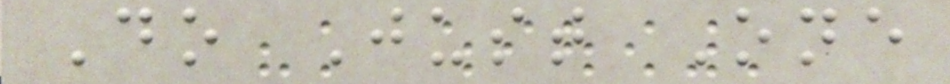Do Just One
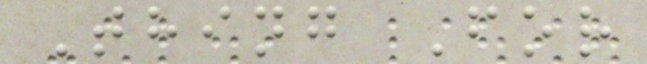Thing For
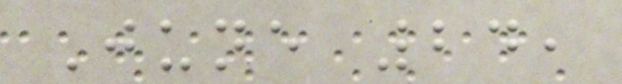June 24,
